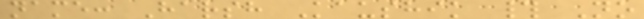name: Harsh Kaushik # No
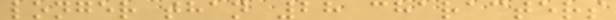longer than 28 characters
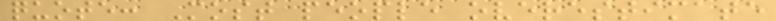quote: Most people overestimate
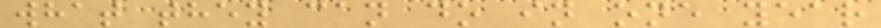what they can do in one year
